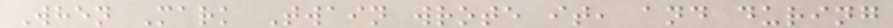When Mark Twain wrote it, and during
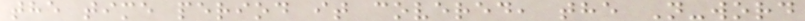the time period it covered, the N-word
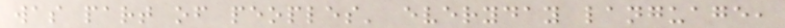was part of peoples' everyday language,
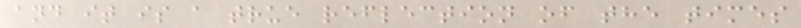and it is a true reflection of the times
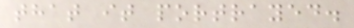that it portrayed.
